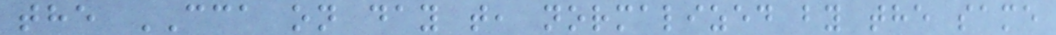the CCA on day t, normalized by the same
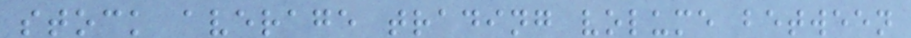stock average trading volume between
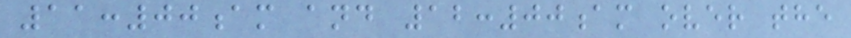11:00am and 12:00am over the
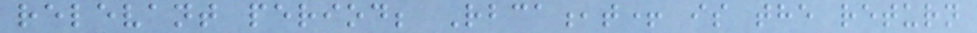relevant period; Rbca,t+ is the return
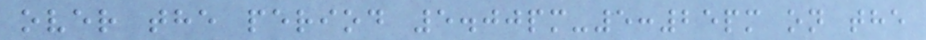over the period 5.00pm-5:25pm on the
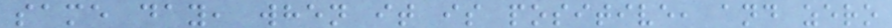same day, when it is positive, and zero
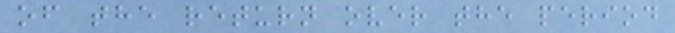of the return over the period
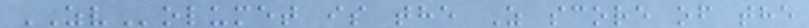ZVolumet is the Z score of the
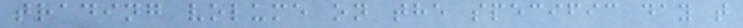trading volume on the specific day t
